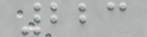223
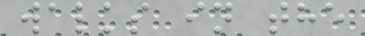walks in the
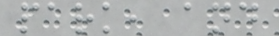park, and
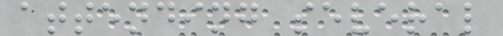attending several
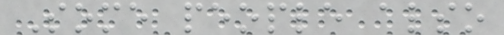Some people also
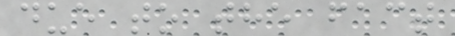due to the fact
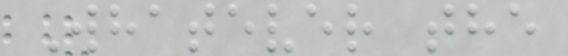Whatever the
